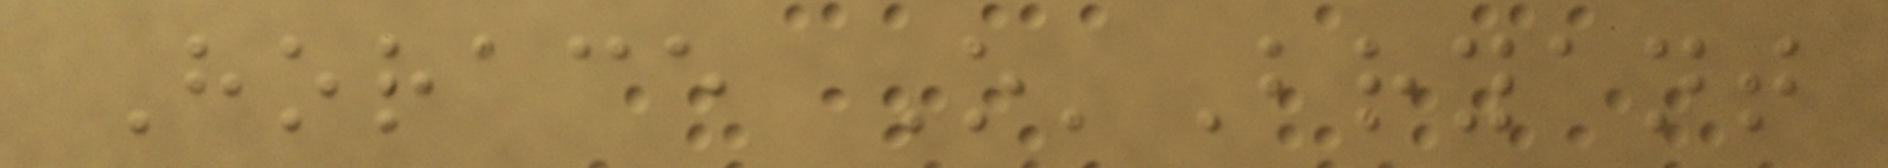Horace O'Bryant
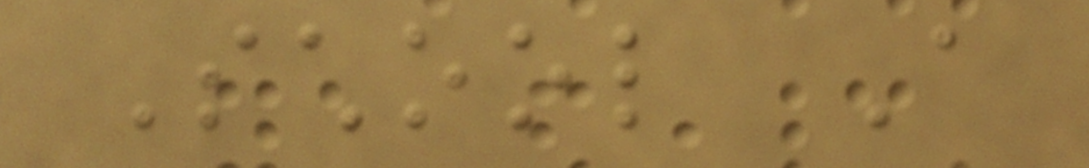School A
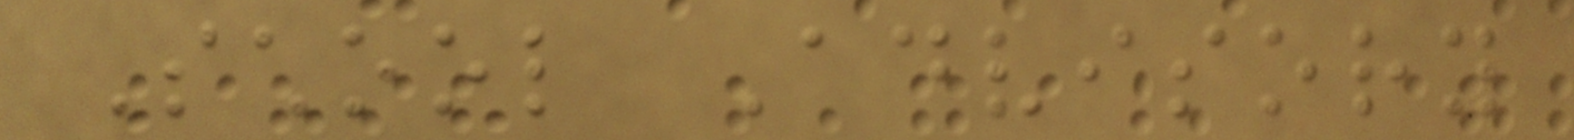School Advisory
